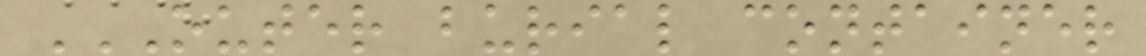OUTER BURIAL CONTAINER
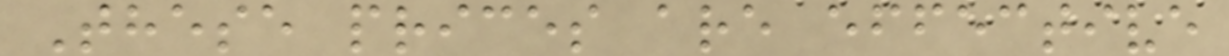These prices are effective
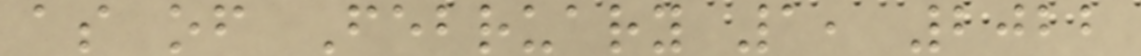as of February 1, 2022
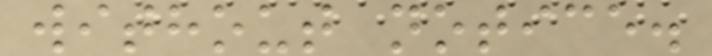without notice.
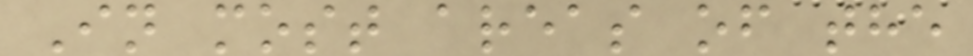In most areas of the
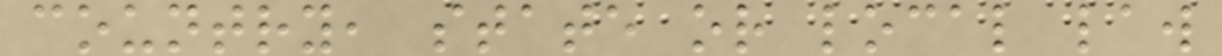country, state or local law
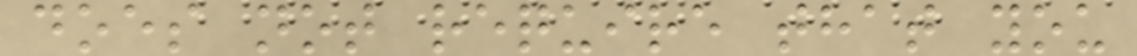does not require that you
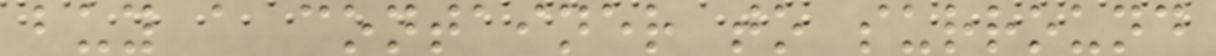buy a container to surround
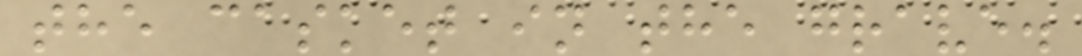the casket in the grave.
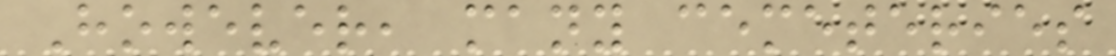However, many cemeteries
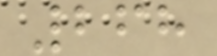268
